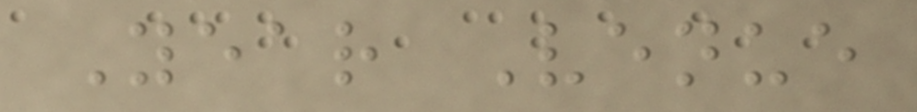Year Venue
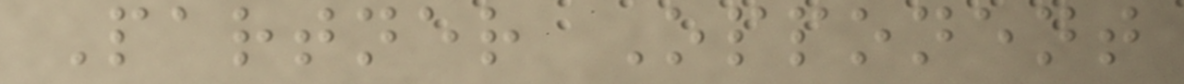Partner Opponent
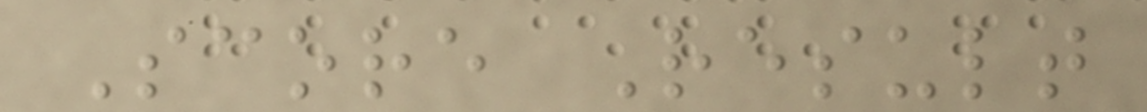Score Result
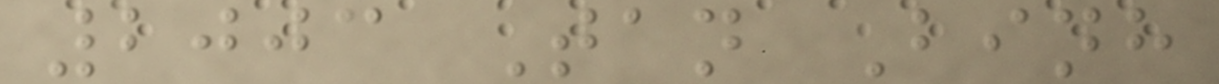2003 Tan Binh
